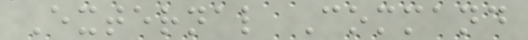External Command
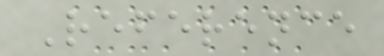Reference
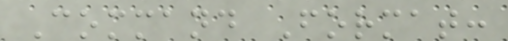Command Format:
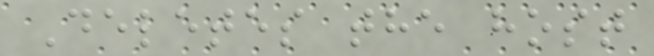Deletes the host
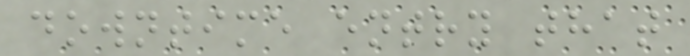downtime entry that
